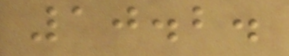10.2.
